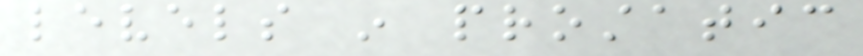levels in prostatic
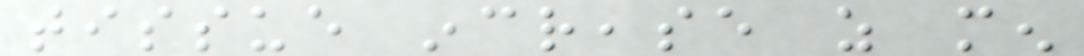tissue increase as men
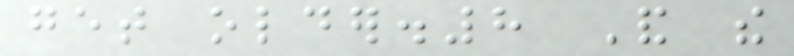get older.8 And the
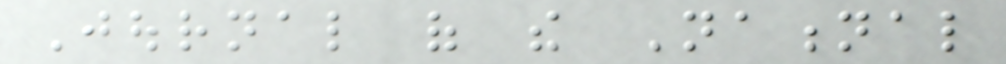Journal of the National
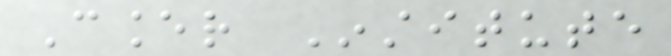Cancer Institute
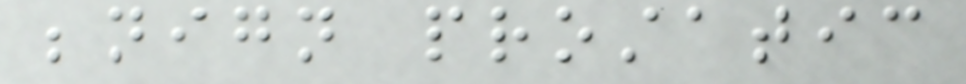benign prostatic
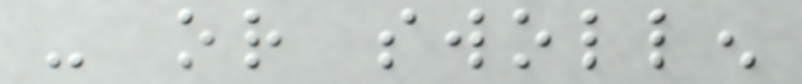- or swollen
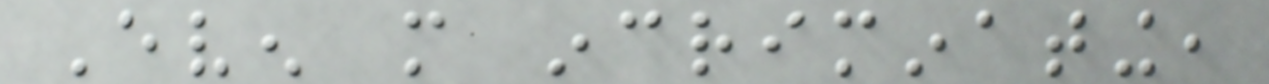Even more incriminating,
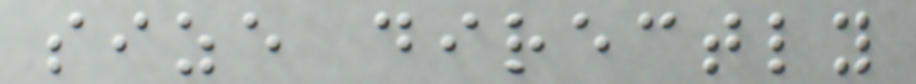size directly
